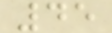45
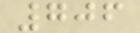706
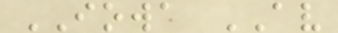IOWA AV
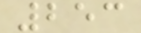253
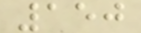150
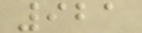921
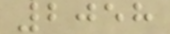2058
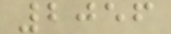2056
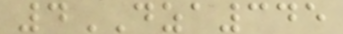4DZA345
